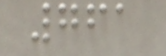761
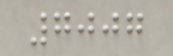7007
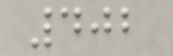402
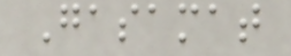Gasamat
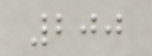200
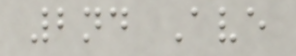2nd Ave
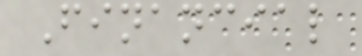Financial
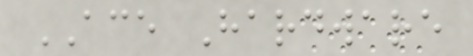ACE Hardware
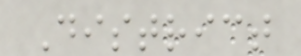District
